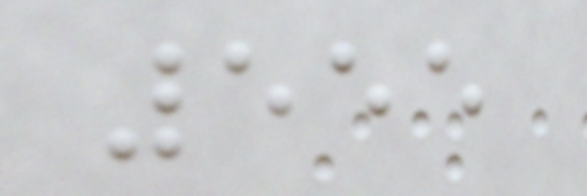555
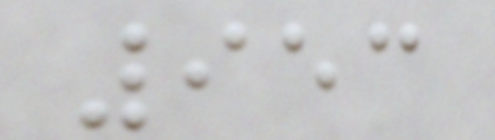953
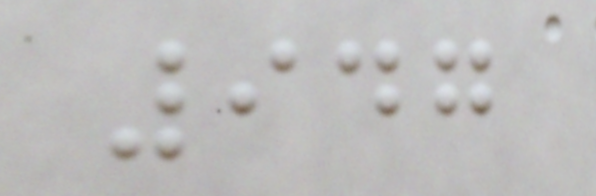947
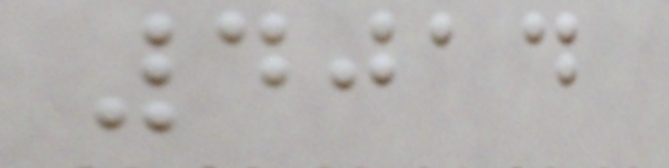4014
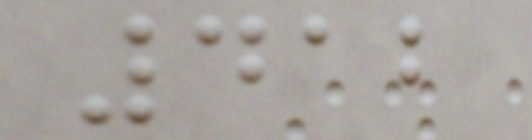412
